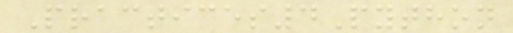Practices4Python
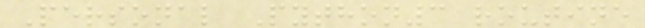Personal Python3 routine
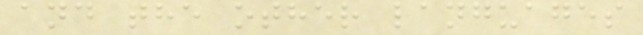and the other languages
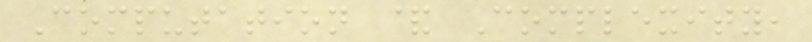Computation & Complexity,
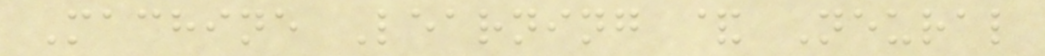Machine Learning & Neural
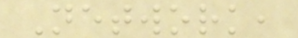Network,
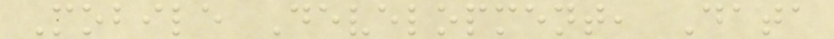Mobile Development, Data
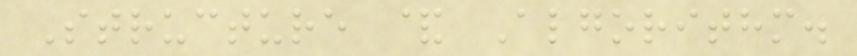Structure & Algorithm.
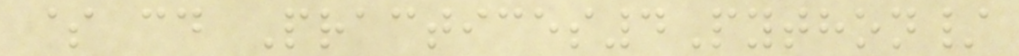$ cd Practices4Python/
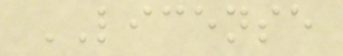LICENSE
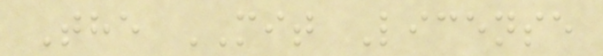The MIT License
